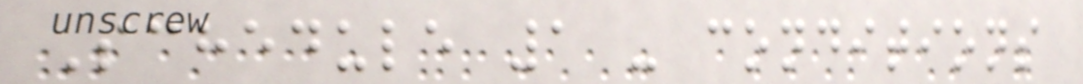Schedule 1 - conditions
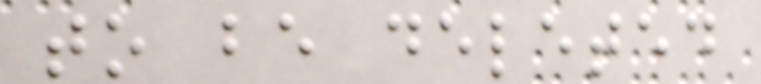to be deleted
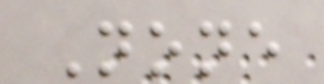None
